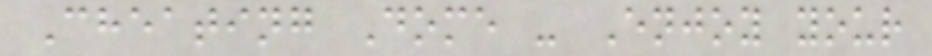Cheating Dome - Enjoy your
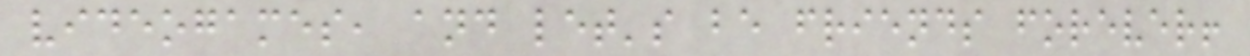videogames, and let's be friends forever!
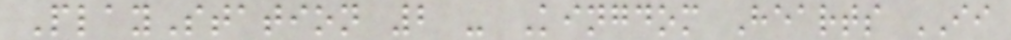PlayStation 2 - Kingdom Hearts II
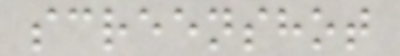screenshot
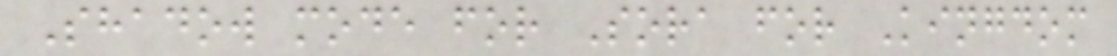Shadow mode for Sora for Kingdom
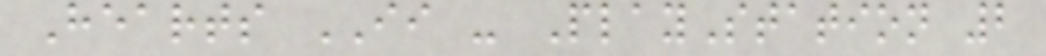Hearts II - PlayStation 2
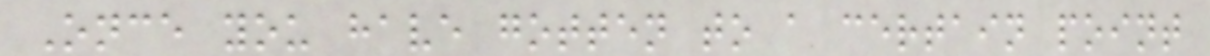Once you have gotten to a certain point
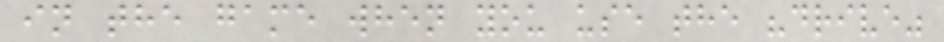in the game when you use the "drive"
